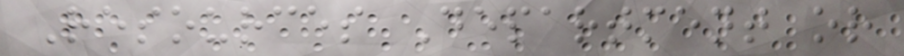Resources Department or
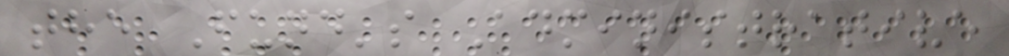the Fund's Administrative
